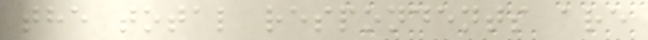the total respondents are
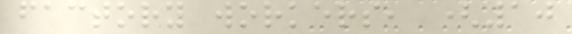factory workers, (10
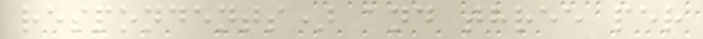respondents) and three per
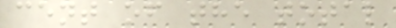cent of the total
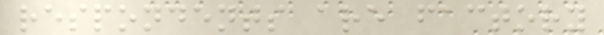respondents are factory
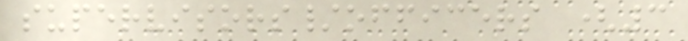supervisors/officers (3
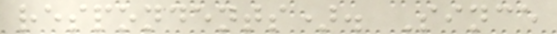respondents). Since
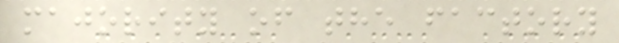majority of the factory
